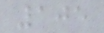105
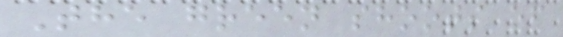The green shoots of
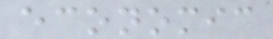economic
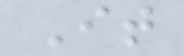It
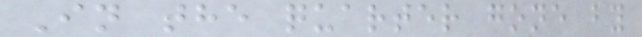In the quarter gone by
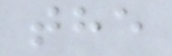the
